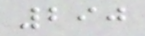290
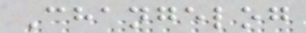Changelog
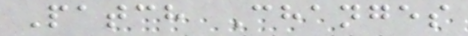Patch Changes
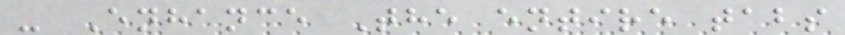- Enhance The entire tabs
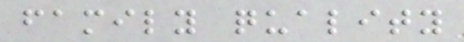family quality
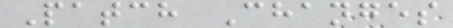Patch Changes
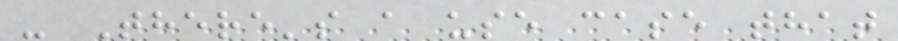- There's a use case that
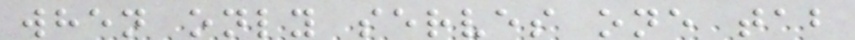when only serves one tab
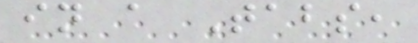in a Tabs,
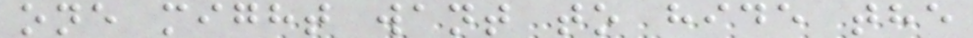one might want to hide the
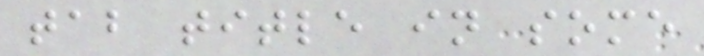tab title in some
